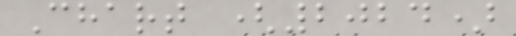Chart (2024)
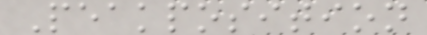Peakposition
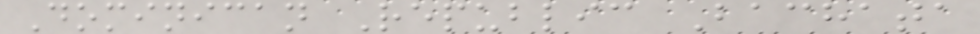Dominican Republic Bachata
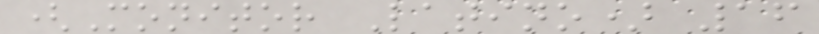(Monitor Latino) 16
